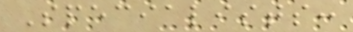Specialists:
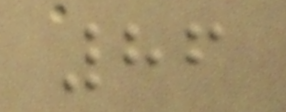86
